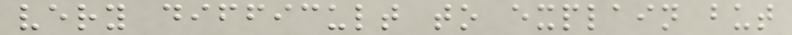very difficult to explain but
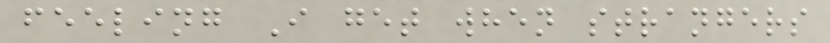feeling I get when strangers
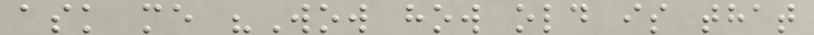ask me "Wow how old is that
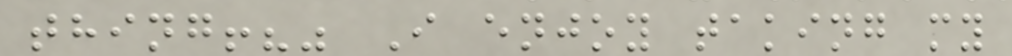thing!?" I enjoy taking my
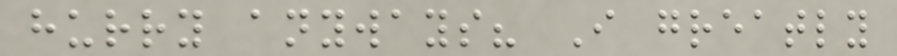hurry anyways? I greatly
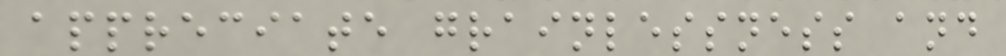appreciate grainlessness and
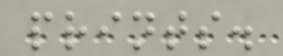prints.
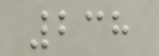238
